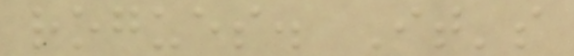rogues. It's
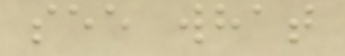see what
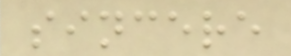sincere
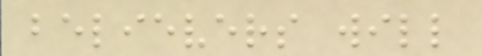believers will
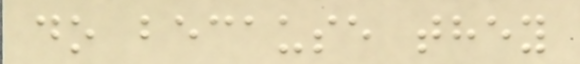do because they
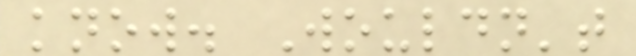know. Wouldn't
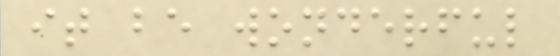it be wonderful
